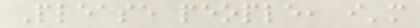Please people, i'm
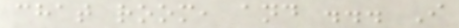chat room, and ... I
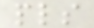pls
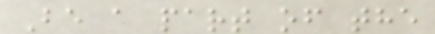Be a part of the
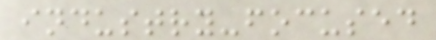industry-focused
